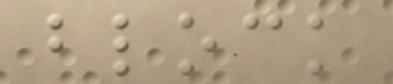block
